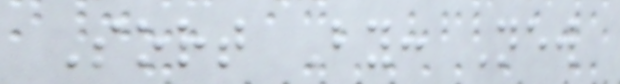Sort By: New
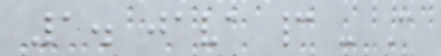1. java cannot - Can
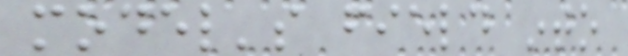model's field into
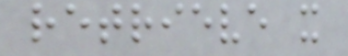retrieve it
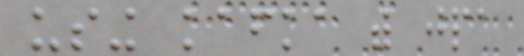using kafka with jpa
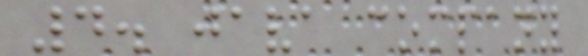4. java company
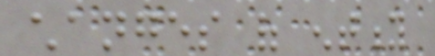changes of entity
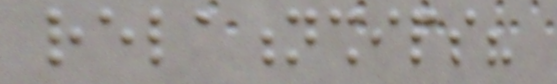relationships?
